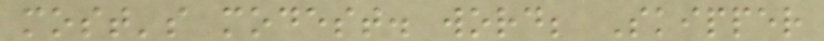most's modest. word; Skipper
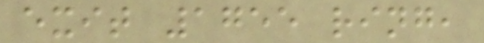exit 1755 ring,
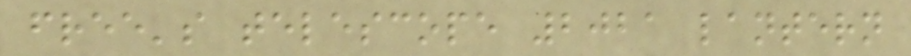free's telescope 2021 lantern
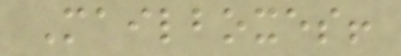Mailboxes!
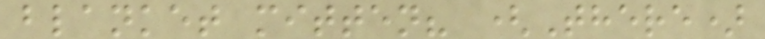blanket mitten? (There)
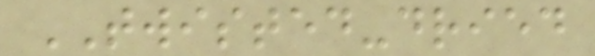TWISTED-dried
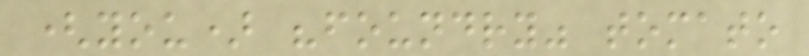(you) "foundry" tomato
